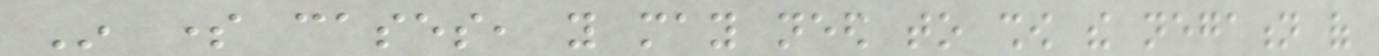In some cases, you may need to show the negation of
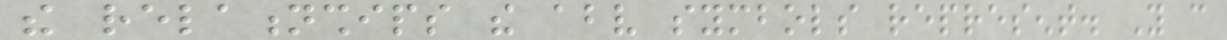the relationships the above symbols represent. You can
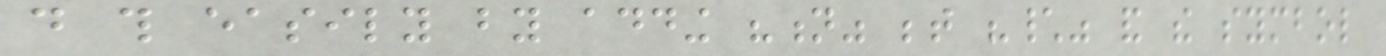do this easily by adding "n" between "\" and the symbol
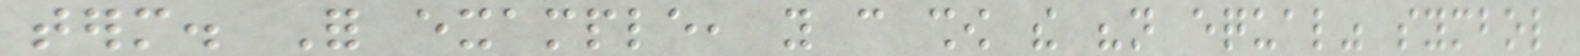term. For example, you can show the "not equal" symbol
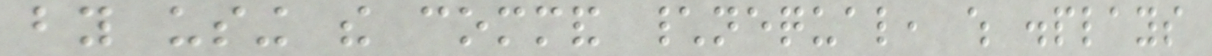by using the command \nequal, which displays
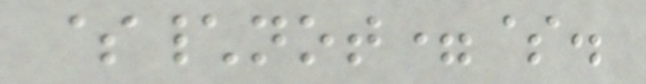$\not=$.
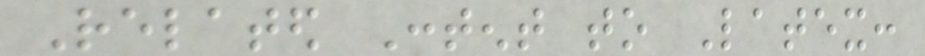Related Content to Latex:
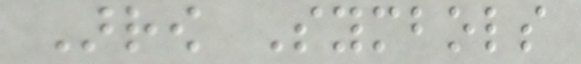Arrow Symbols
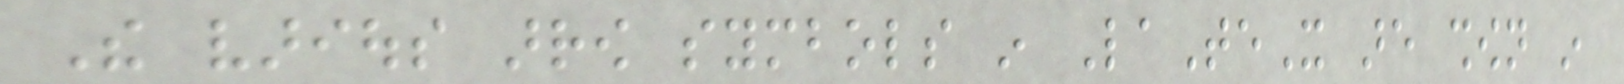The various arrow symbols in LaTeX are shown in
